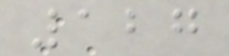127
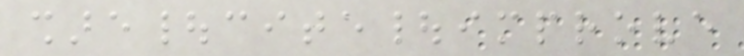share|cite|improve
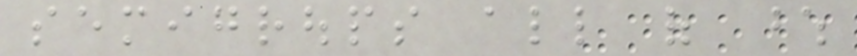semigroups all of whose
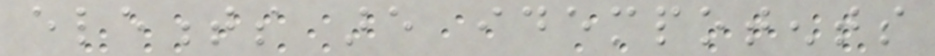elements are idempotents
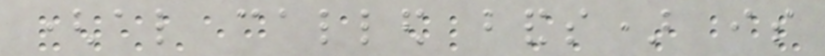(also called bands) is
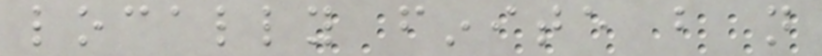locally finite but not
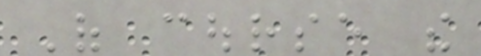Of course the
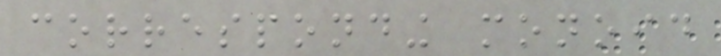corresponding monoid
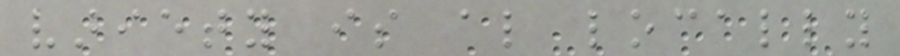variety is also locally
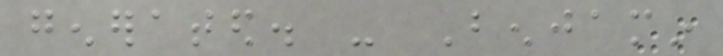generated. - Benjamin
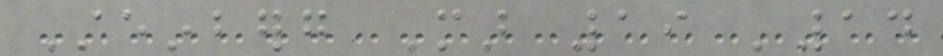Steinberg Mar 19 '14
